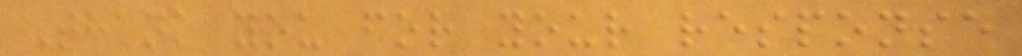Thank you for your response
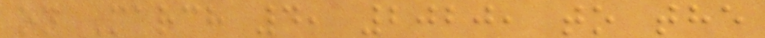on March 4, 2020, to the
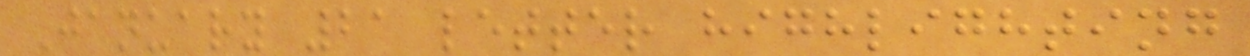January 21 letter highlighting
